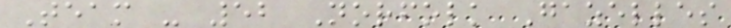Team - 52 Norfolk Gazelles
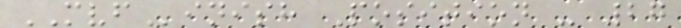MVFinish Position - 27
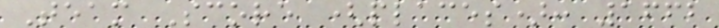Team Score (places): 1662
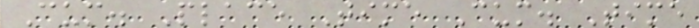Cum. Place Time Cum. Time
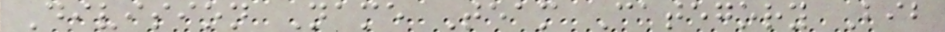Division Name Team Category Bib
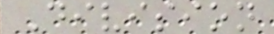Division
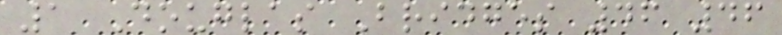1 Douglas Bridges 46 46
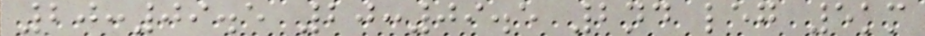20:09.5 20:09.5 2nd leg 5km
